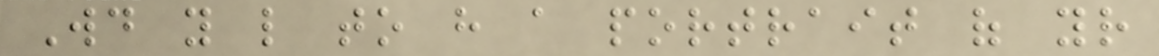Would you like to have a portrait of your
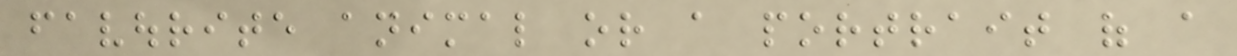favourite animal or a portrait of a
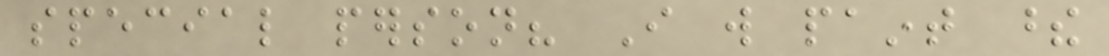special person? I will paint these
